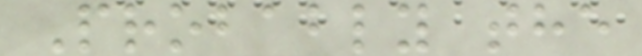Probably the
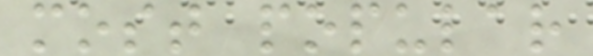most popular
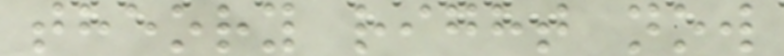theory right now
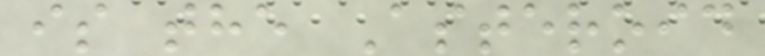is the Asteroid
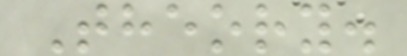Theory.
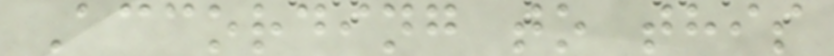According to this
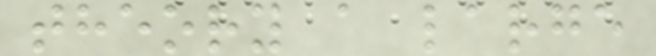theory a large
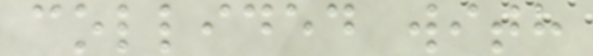collided with
